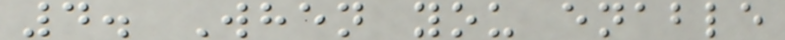4. When you enable
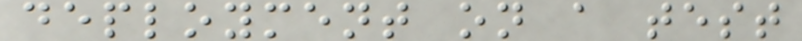deployment on a test
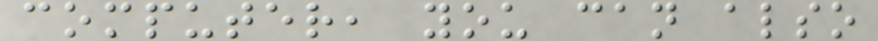computer, you can also
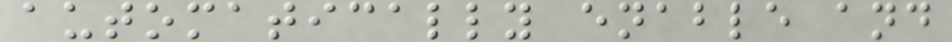automatically enable and
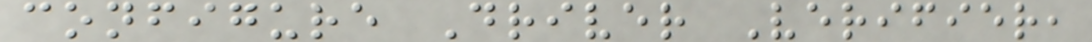configure Driver Verifier,
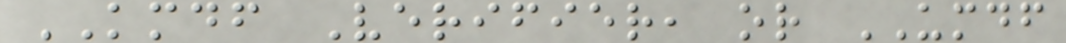KMDF Verifier, or UMDF
